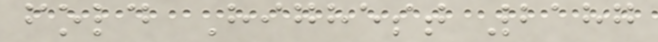fold Highest 2187
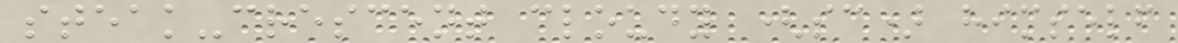steak-crescent cloudy (sc) himself
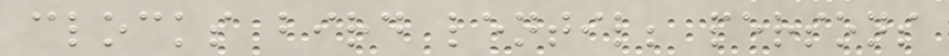clocks bird lentil; persons
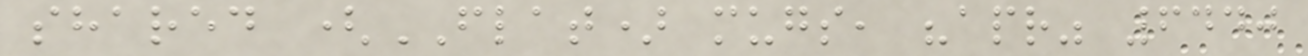shared (FLAT) mugs, "apr" 6440
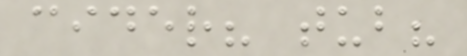cider? tub?
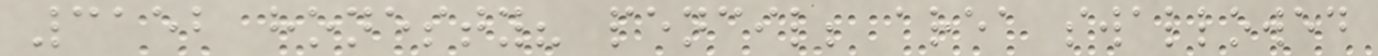3152 honesty? pencil; area swallowed
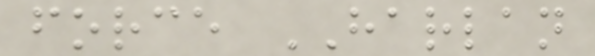force HARLAN
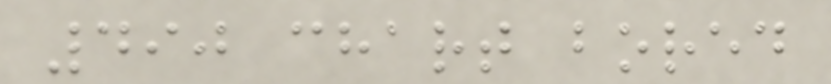490 chart bored
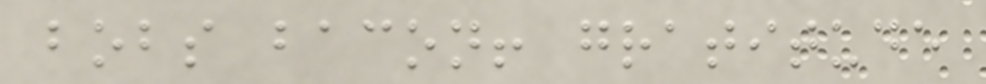bobs bacon! gratitude
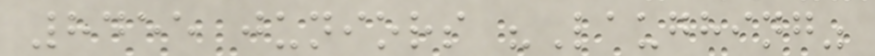8455 juniors "Laughing"
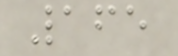165
